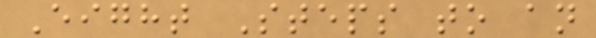Eight Steps to an
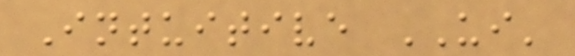Intuitive UI'
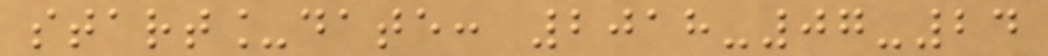start_date: 2018-07-24
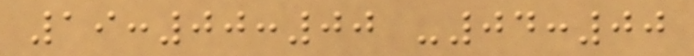19:00:00 -04:00
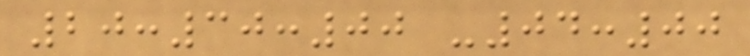20:30:00 -04:00
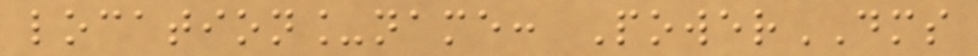location_name: PowerDMS
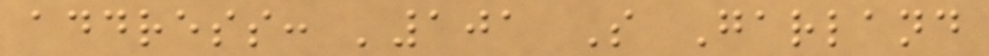address: '101 S Garland
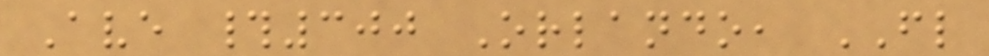Ave #300 Orlando, FL
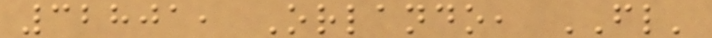32801, Orlando, FL'
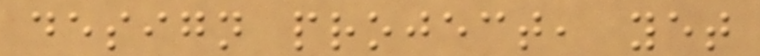design project, yet
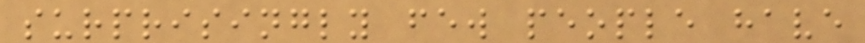surprisingly few people have
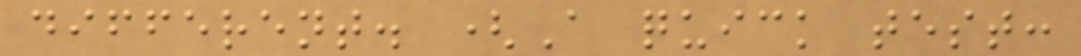different. (A quick test:
